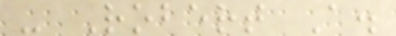- Robert A.
